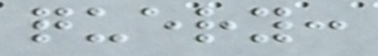query:
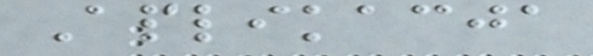Aplikacja
